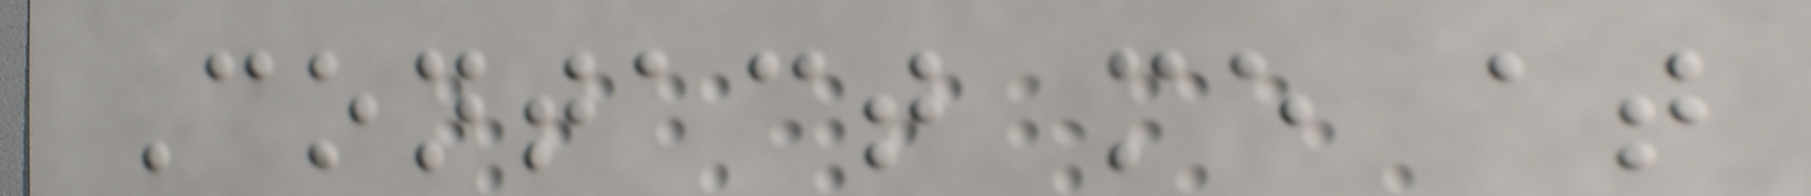Contact me at
